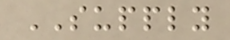SUPPLY
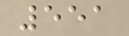551
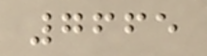7665
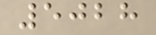5028
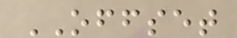OFFSET
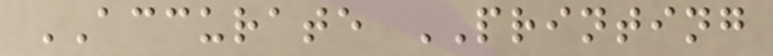ACCURATE PRINTING
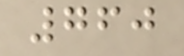760
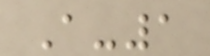A-1
